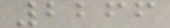2266
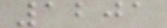1201
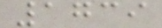1739
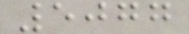5077
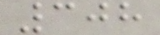308
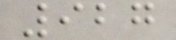927
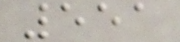551
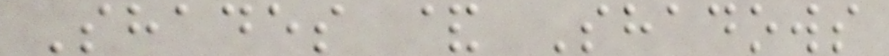Shades & Shadows
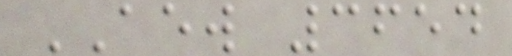AEW 3654
